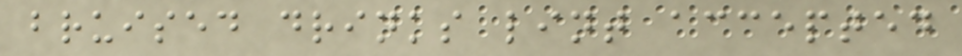bruised drinks lint accepted
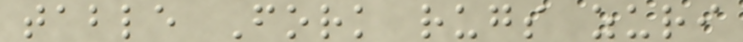table Fork rugs zuri
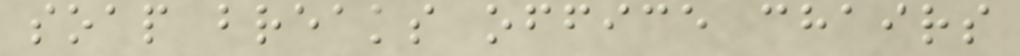soap breaks office chairs
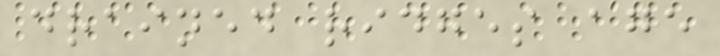drained ridges age
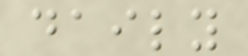daily
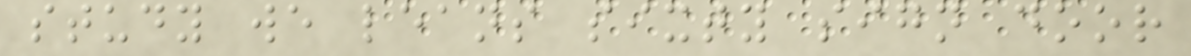study we leans sixty sign door
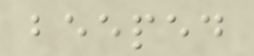beeped
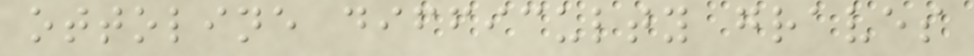ottoline difficulty graves
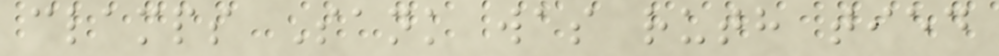clamps Sank was ruth tied
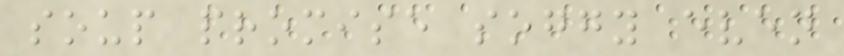soup promise soggy even
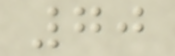70
